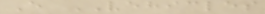E VEHICLES
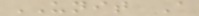UNIT A
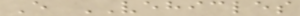E VEHICLES
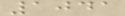1041
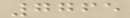7765
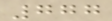777
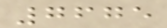7675
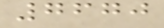7670
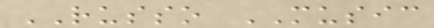RUSSO MUSIC
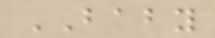BABY
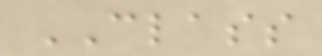CLASS
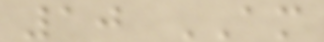10 AM
